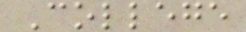College
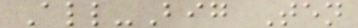All-Big Ten
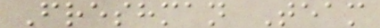Freshman Team
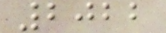2022
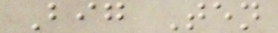Big Ten
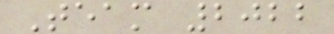Team 2022
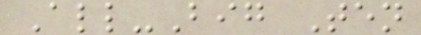All-Big Ten
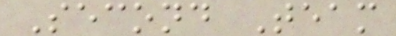Second Team
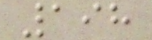198
